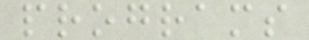programs
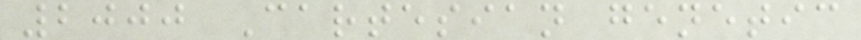2000 Cartesian genetic
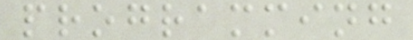programming
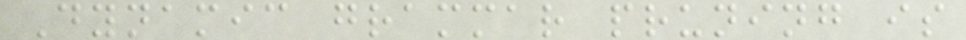Dynamic grammar pruning is
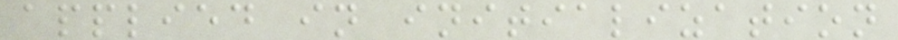applied in initialization
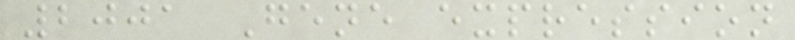2001 Gene expression
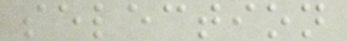selection
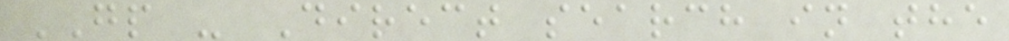GP - Direct search in the
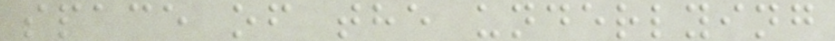space of the underlying
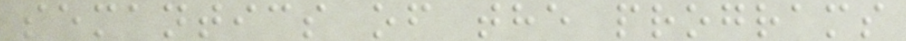semantics of the programs
